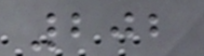202
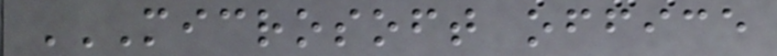MICROSOFT OFFICE
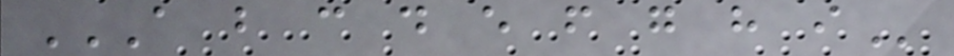A B C D E F G H I
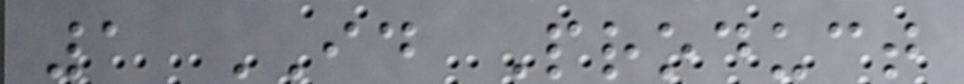1 ID Product
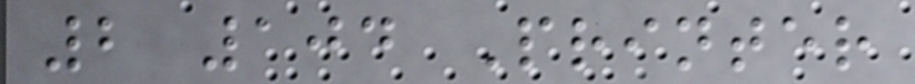2 104 Printer
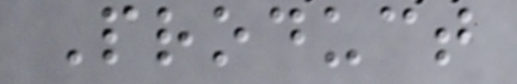Product
